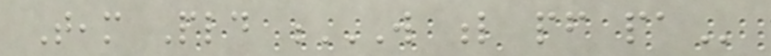Team Pld W L PF PA
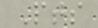Pts
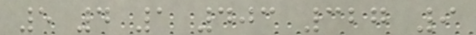5 4 1 403 327 9
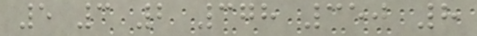5 3 2 378 350 8
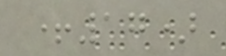+17)
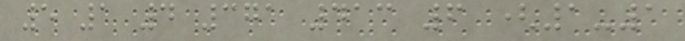5 1 4 371 413 6 (1-1
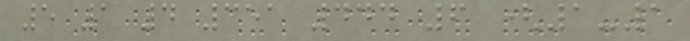5 1 4 351 444 6 (1-1
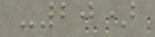-20)
